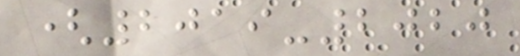(2019-2020
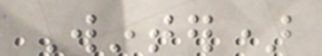Winter)
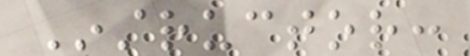Instructor:
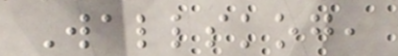Wallskog,
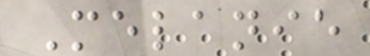Melanie
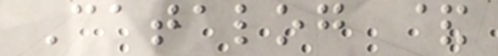Catalog &
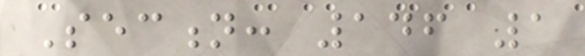Section: 146 1
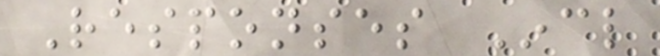Responses Incl
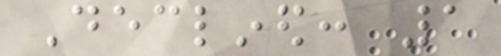Declined: 1
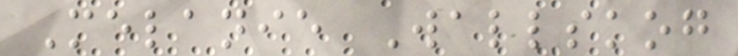Melanie Wallskog
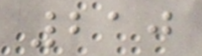210
